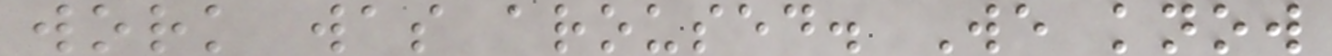work was aroused. We know
